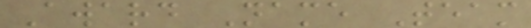Award Name Team
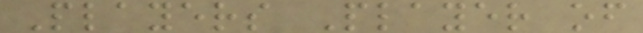Players Player of
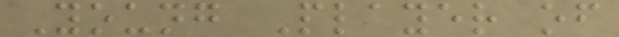Young Player of
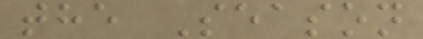the Season
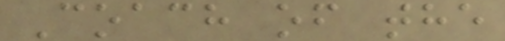Coach of the
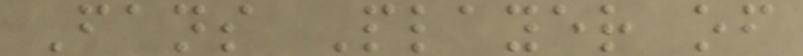Fans Player of
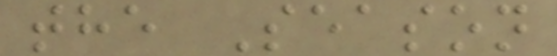the Season
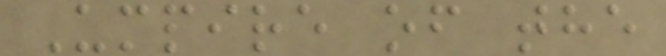Umpire of the
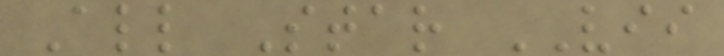All Star VII
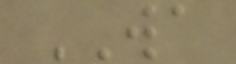WA
